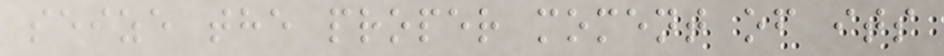seize the proper moment of its
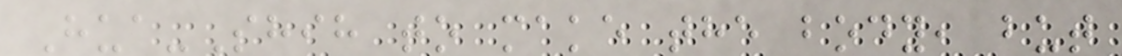Hua-Shih to make the body, but
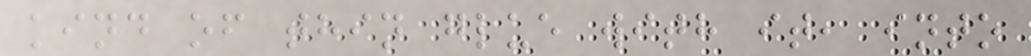kind of thin glue with it, into
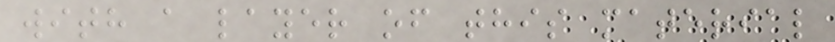with a layer of this material
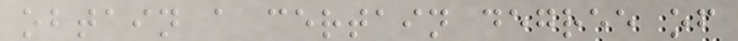obtain a certain degree of
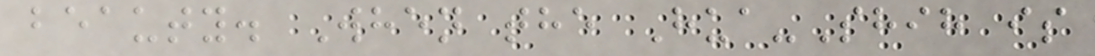beauty. When the Hua-Shih is
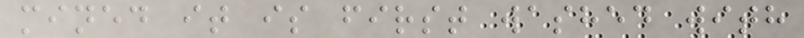mined it is first washed with
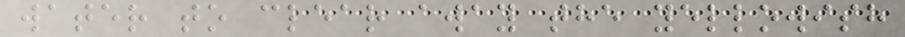water to clear away the yellowish
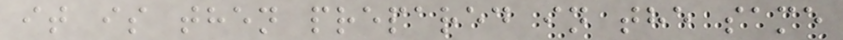it is then prepared in the same
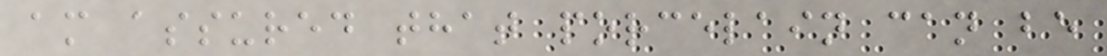am assured that porcelain can be
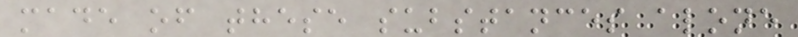made of these substances alone
